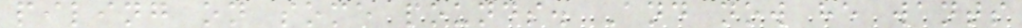piling on some pounds. And now he wants
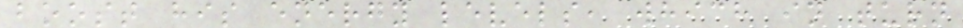boost his energy levels, which in turn
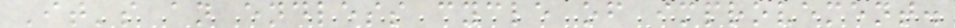It's an endless cycle of improvement.
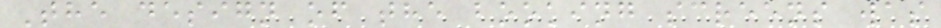The design of the booking screens was
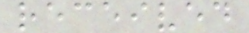received
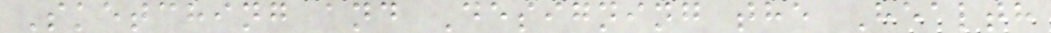Sketching and Designing the Health
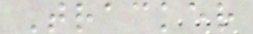Tracker
